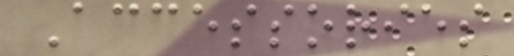Accessories
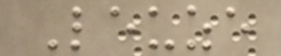Leuze
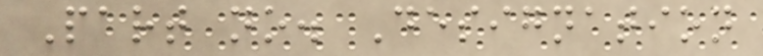Part no. Designation
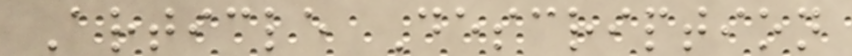Article Description
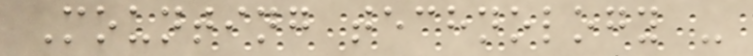Mounting technology -
